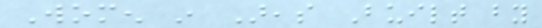Women in Areas Built by
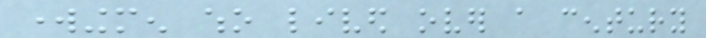workingmen who lived over a century
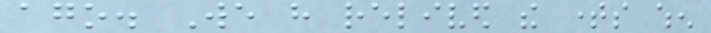ago. We have relived the times when
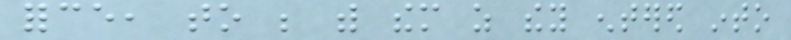force, to be with them as they entered into
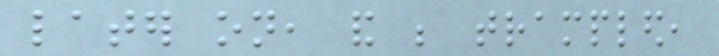later on, and be trampled,
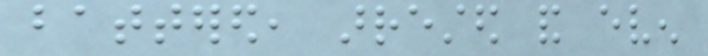battered, arrested and even
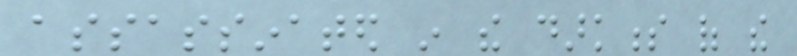assassinated in the darkness of the
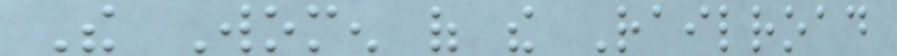The Women of the Railroad
